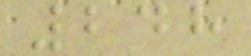248
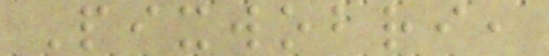Pixwobri,
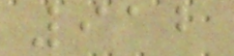912
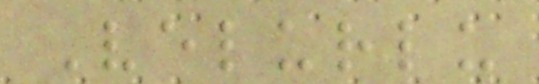Velurlu
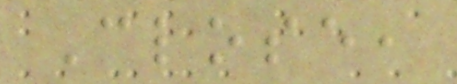Close,
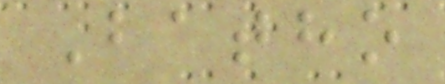Batho
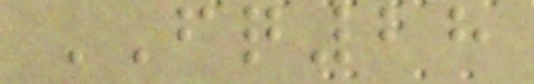FQ28
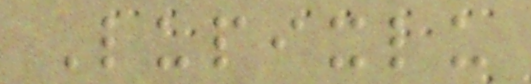Lupixlu
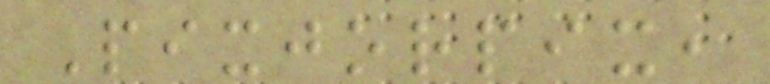Pixjorpix,
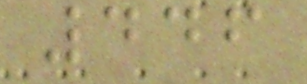446
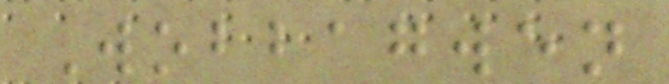Wobbagwen
